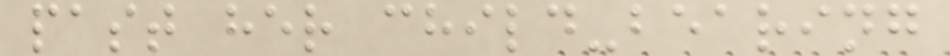past her child-bearing
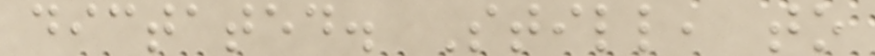dictated. Still, to
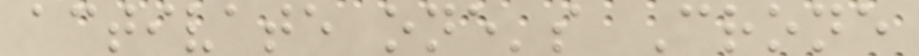activate one's Crone
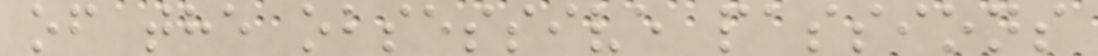of the obsessive passions
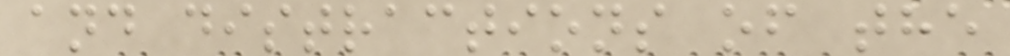and distractions of the
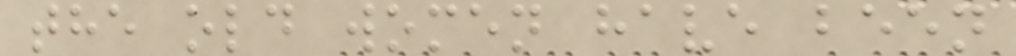the old women have been
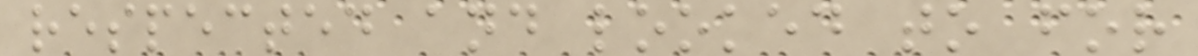respected and looked to for
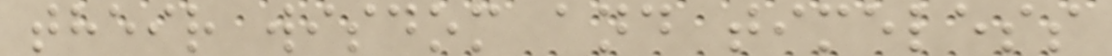their wisdom and timeless
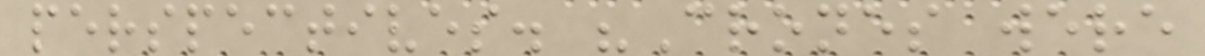perspectives. "Crones were
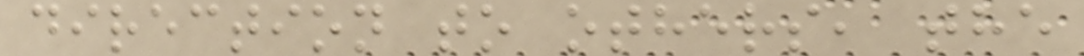direction to others, the
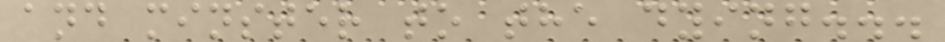and minster to the dying...
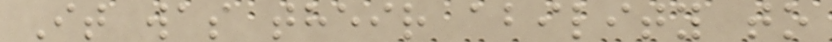It was their ability to
